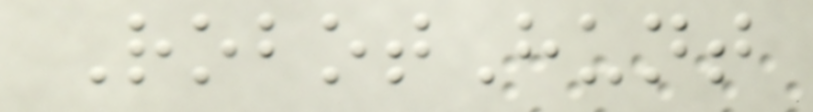RobotHunt
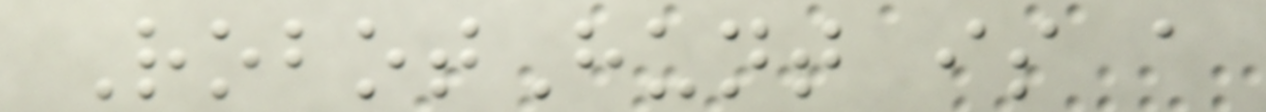RobotHunt is a
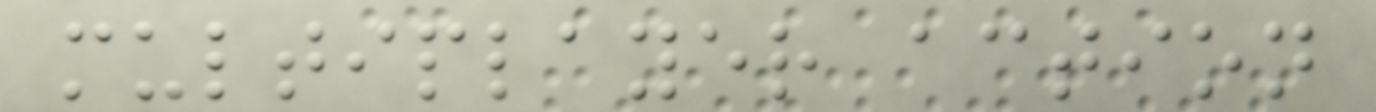multiplayer action
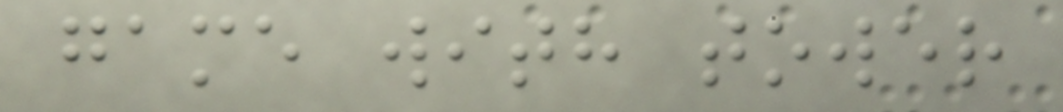game with tower
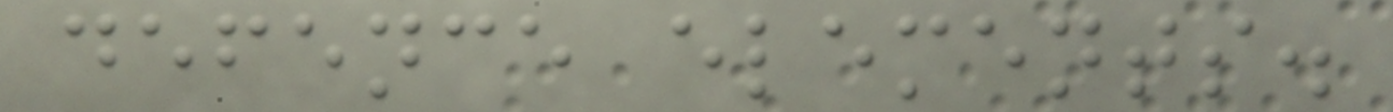defence elements.
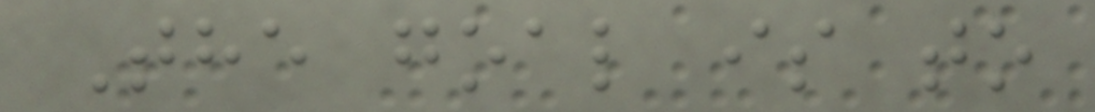The goal is to
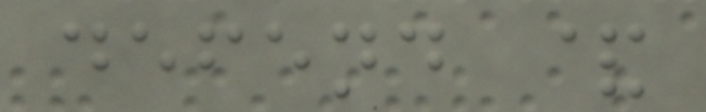defend &
